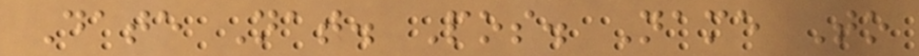Date Nat. Pos. Name To
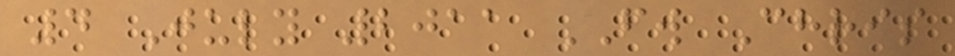4 July 2011 FW Chris
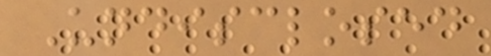Undisclosed
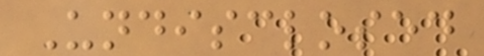Undisclosed
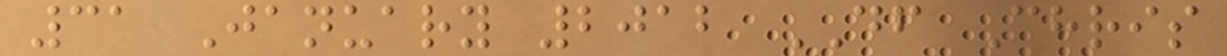31 January 2012 DF Chris
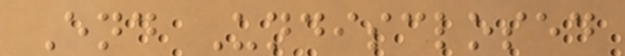End Undisclosed
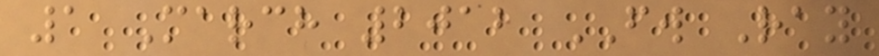1 March 2012 FW Ray
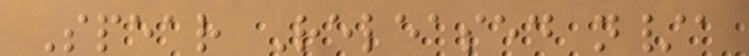Spear Released n/a
